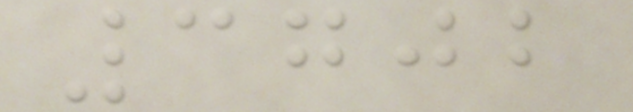3702
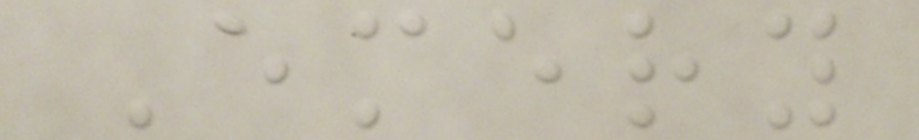Emery
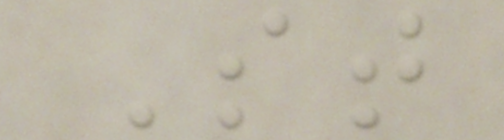St
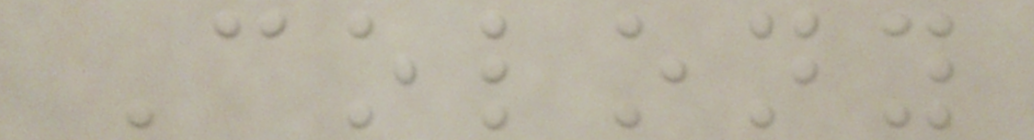Colony
